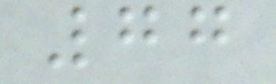77
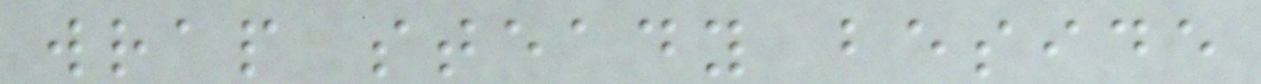wrap steady beside
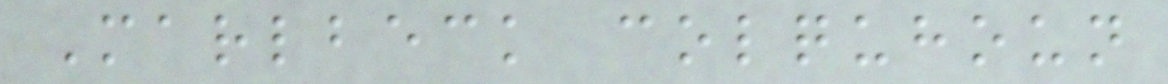Marlbeck colquhoun
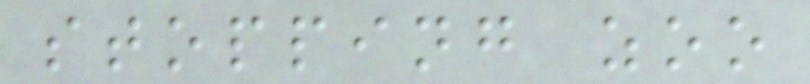stopping zoo
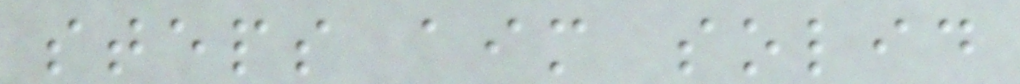steps aim solid
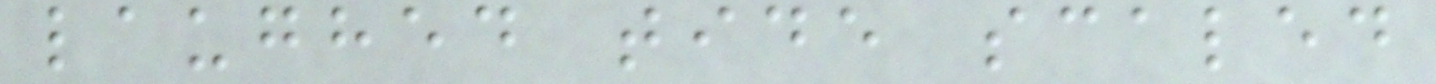laughed tide scaled
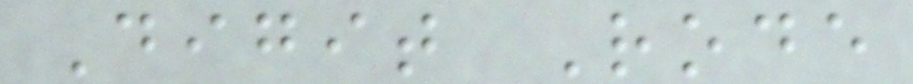Digit Rode
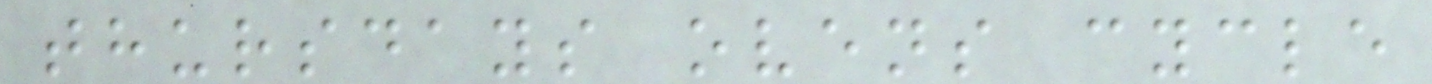thursdays ovens cycle
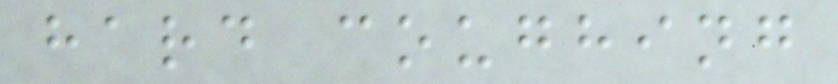hard coughing
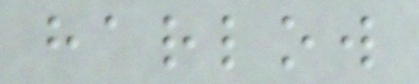harlow
